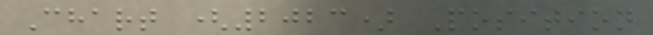Chart (2023) Position
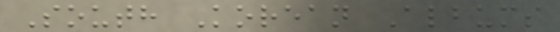South Korean Albums
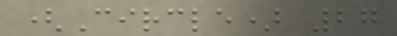(Circle) 27
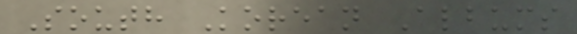South Korean Albums
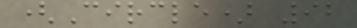(Circle) 92
